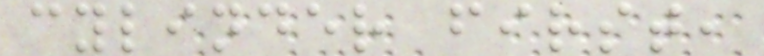cylinder first,
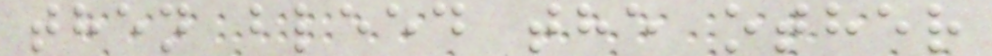then bleed the other
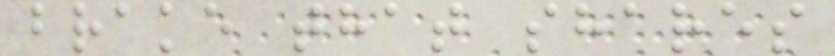brake that shares
